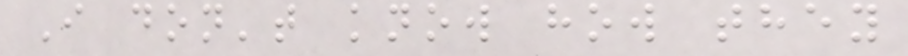I don't know how they
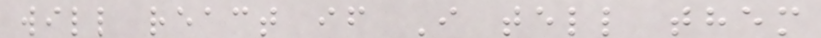will react if I tell them
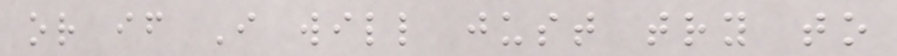or if I will just try to
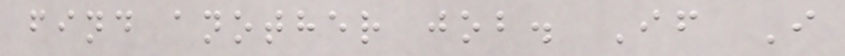find another job. If I
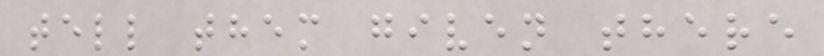tell them given there
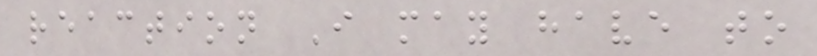reaction I may have to
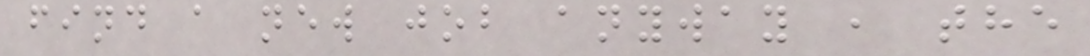find a new job anyway , the
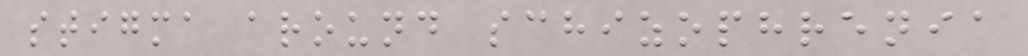stigma around schizophrenia
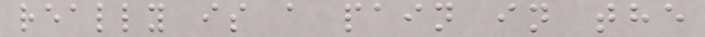really is a pain in the
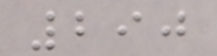290
